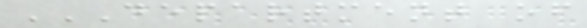DEPARTMENT OF
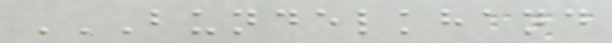BUNDELKHAND
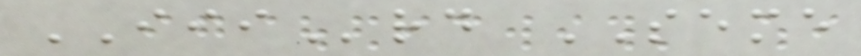IIIrd SEME
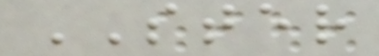STER
